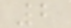2
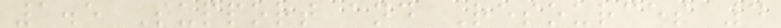1.5 Support and Resources 4
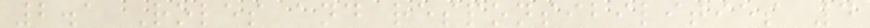2.1 Roles and responsibilities 4
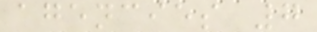agencies 7
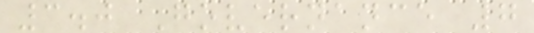3.0 Governance 7
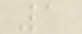1
